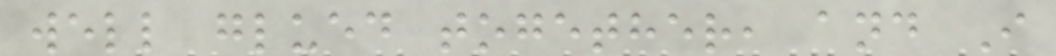well glued together, and I
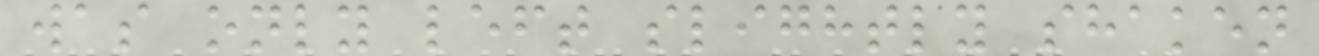was only left slightly shaken
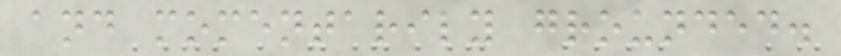and momentarily grounded.
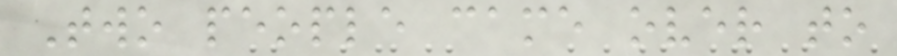Two people came over to
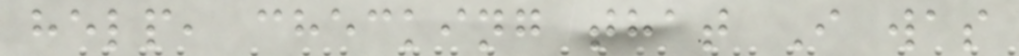help, checking that I was
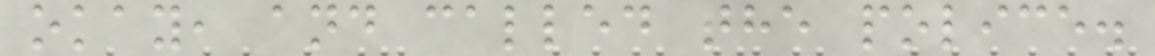okay, and called the police.
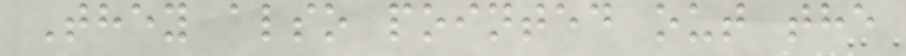They also pointed out the
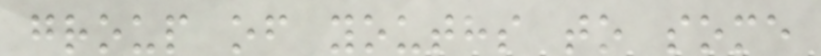group of youths to some
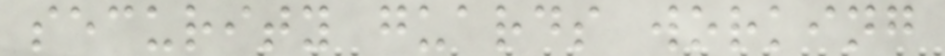security guards working
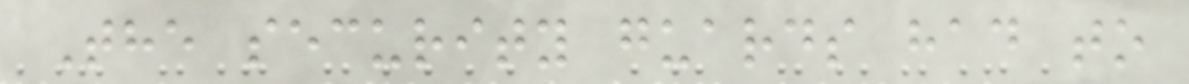The security guards had to
